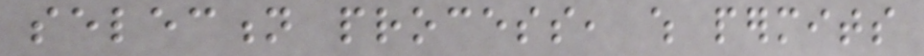selection process, which permits
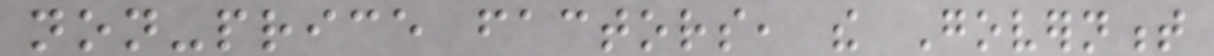non-price factors, the Government
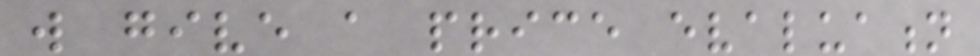will give a price evaluation
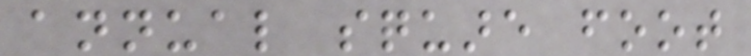annual square foot
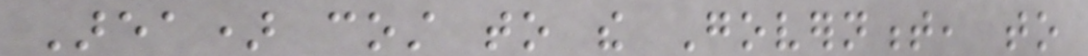Area) cost to the Government, to
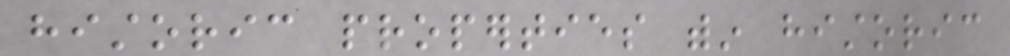historic properties within historic
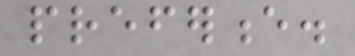preference.
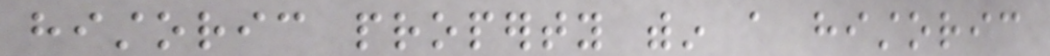historic property within a historic
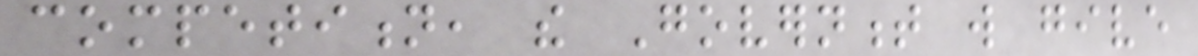competition, the Government will give
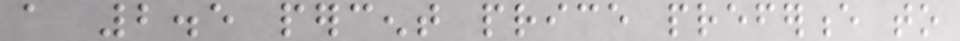a 2.5 percent price preference to
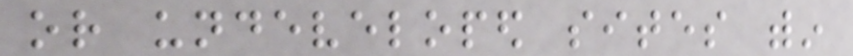or undeveloped sites within
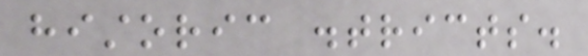historic districts.
